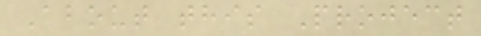About this Project
